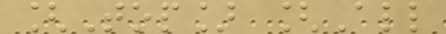[Top] [All
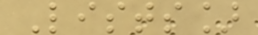Lists]
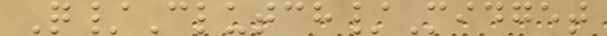Q/Clutch/Midget
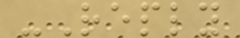-Reply
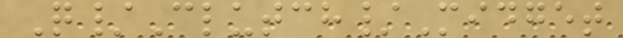Q/Clutch/Midget
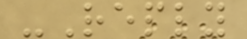-Reply
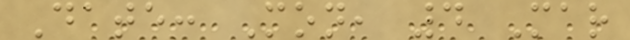Date: Mon, 4 Mar
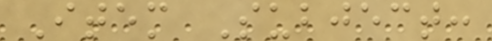Item Subject:
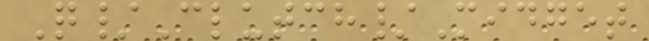Q/Clutch/Midget
